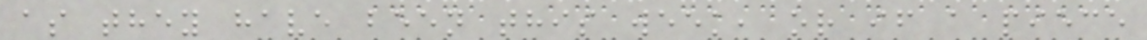as they have been this week, or if a piece
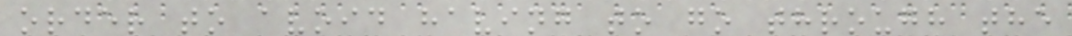order to avoid having to go through the
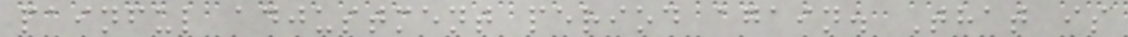painful adjustment period again. That is
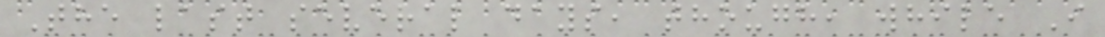The last several days, though, while I
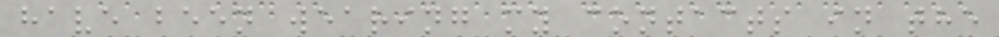have been wearing my contacts in the
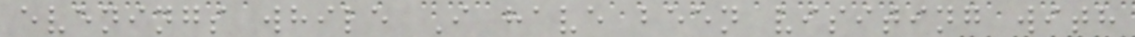evenings while I have been visiting with
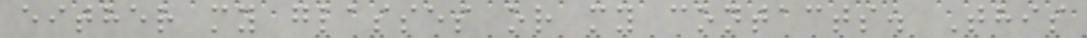either my glasses or my contacts. This
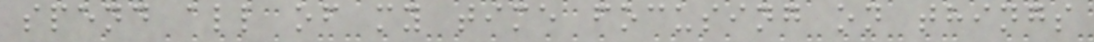spend all of my time focusing on things
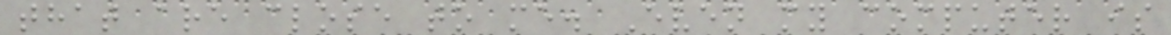that are close to me. Even my computer is
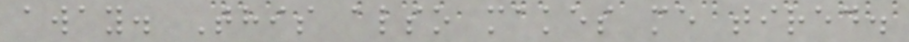away. This also makes me tired.
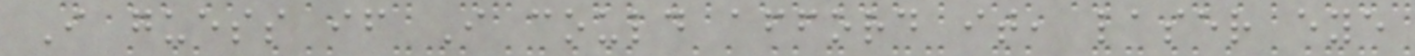I guess if I could afford it, laser eye
